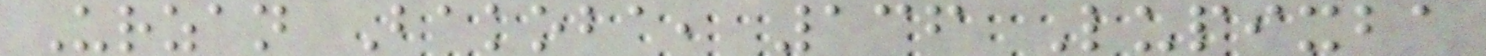Urzan Bakoba, 136 Lupixba
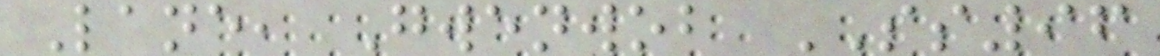Lane, Gwenwob SS96
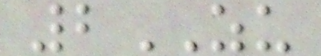2ZU
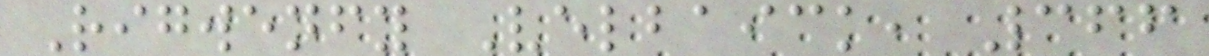Rigwenfy Velbaick, 366
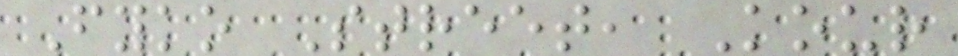Fyko Street, Kour
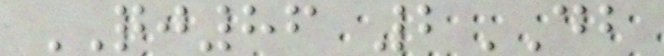QJ86 2DB
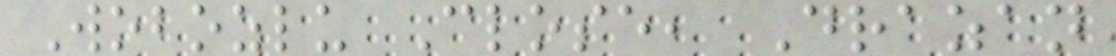Wobozlu Close, Drazan
